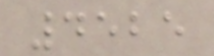4525
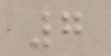7
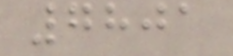7801
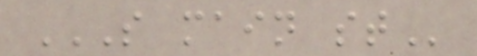S MAIN ST
